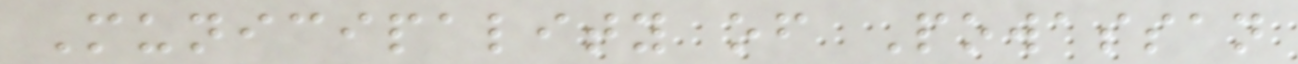Municipality of Powassan
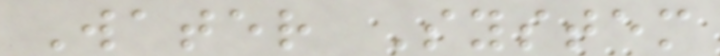Water System
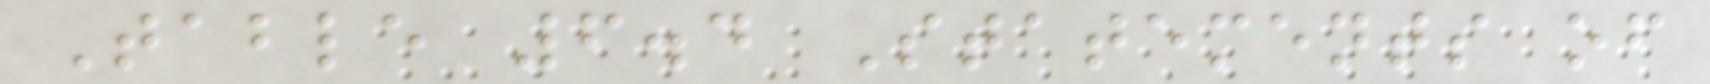Table 6.4 Statements of
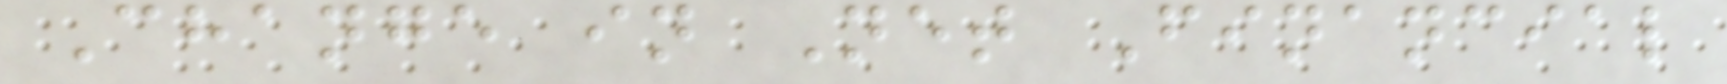Change in Net Financial
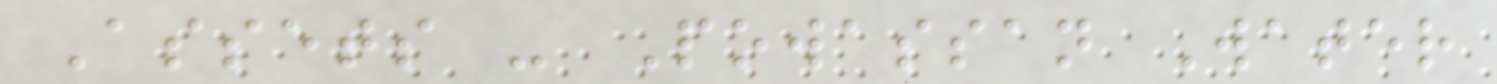Assets - Powassan Water
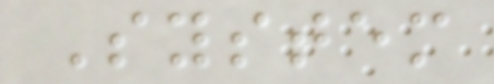System
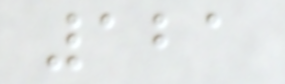121
